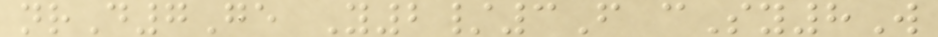nrD7Ge Y2/3F cSy8W
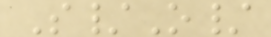S/O/
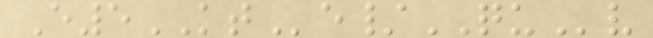E5KTe/QUv
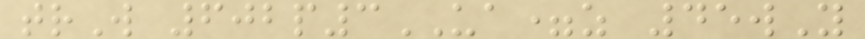trW 602p3UA=z 45wY
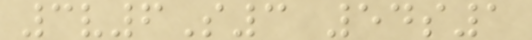3v6S3 54s1
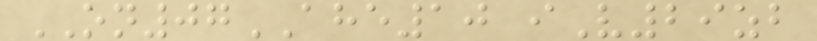ON07AHE10 iV29zb
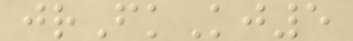jrFkKj5
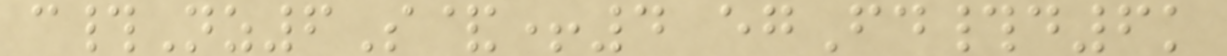c#Nz6S&+4 egFd#d6k
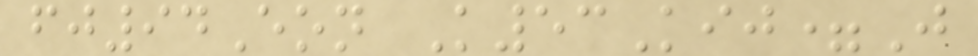fj94Eon K53Kij=J
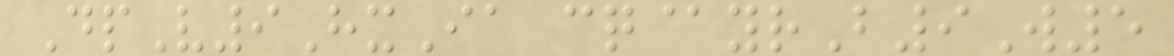DpV9HxIa cq@yrB9W5
